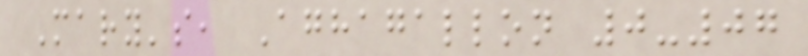Mary's, Aghagallon 0-07
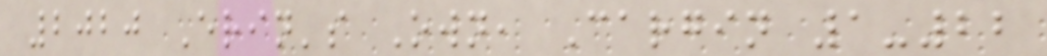2020 Erin's Own, Cargin 1-22
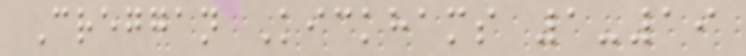Creggan Kickhams 1-19
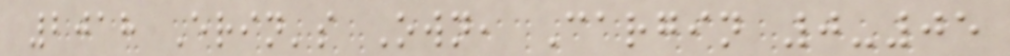2018 Erin's Own, Cargin 0-05
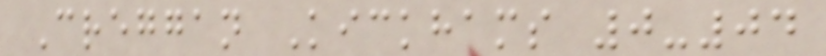Creggan Kickhams 0-04
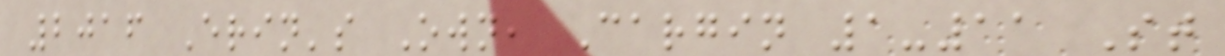2016 Erin's Own, Cargin 1-11 St
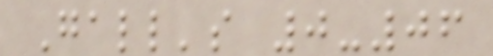Gall's 0-06
